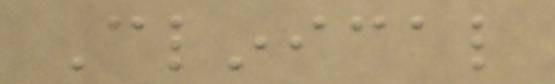Clinical
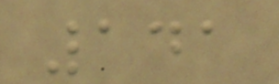141
